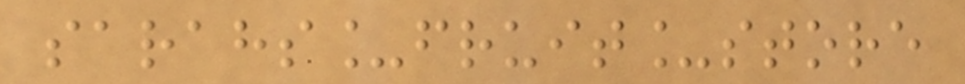sarahs_fruit_store
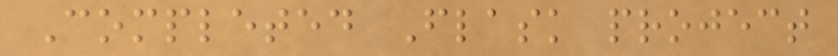Completed Flask project
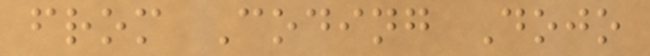from Coding Dojo
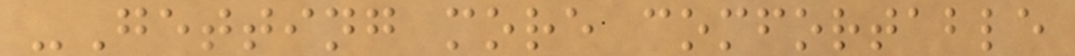-Getting more comfortable
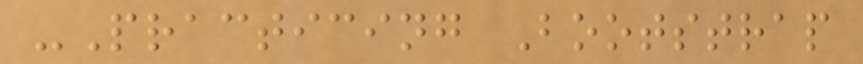-Practicing Bootstrap
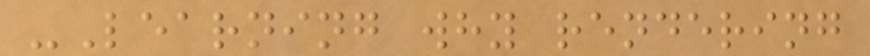-Learning why rendering
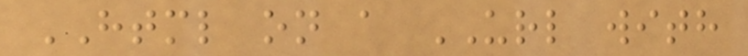HTML on a URL with
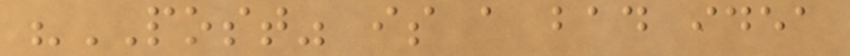"POST" is a bad idea
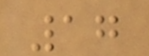17
